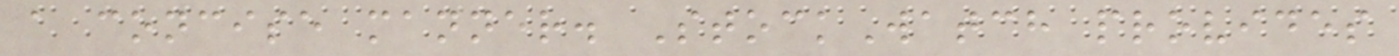a concise manner. StockWatch provides
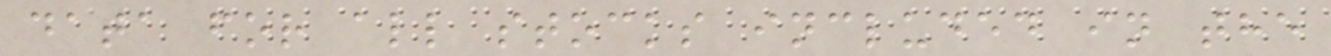data for all stocks included in the
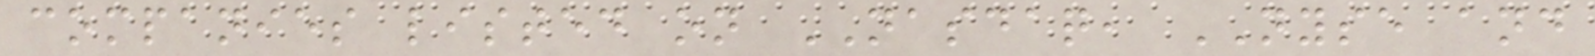companies listed on NASDAQ, NYSE and
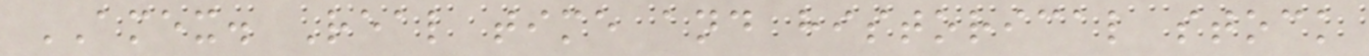AMEX. Real time and historical stock
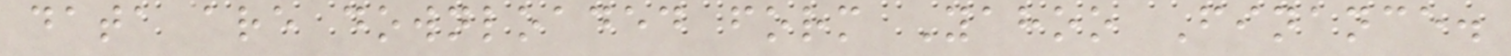data are downloaded form Yahoo Finance.
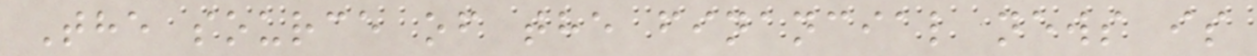The source of the financial news is
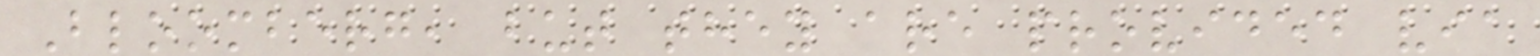Bloomberg, but they are provided via
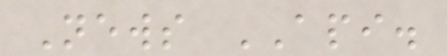News API.
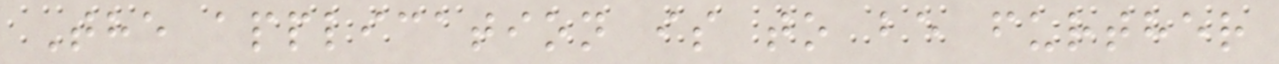The application is to be further
